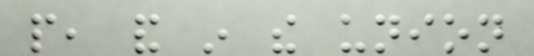people, and in the union
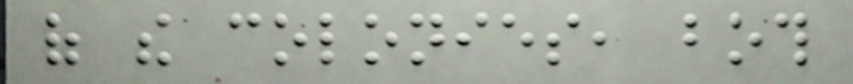of the colonies, both
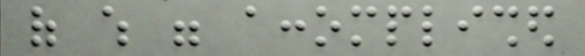of which were accomplished
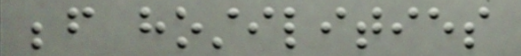before hostilities
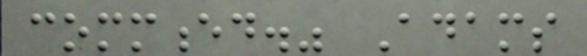commenced." Adams
